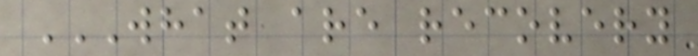WHAT ARE RECOVERY
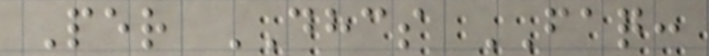Per DHCS FAQ:
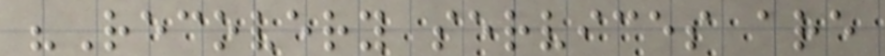"Recovery services are
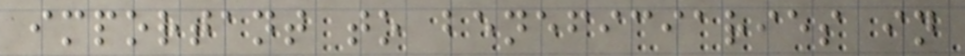important to beneficiaries in
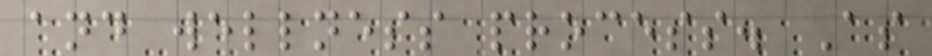and wellness process. As
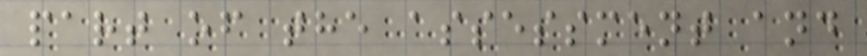part of the assessment and
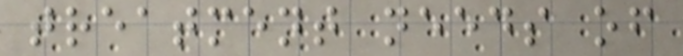treatment needs of
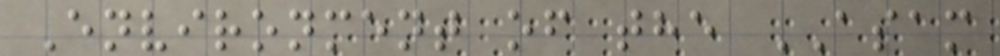Environment of the ASAM
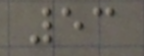53
